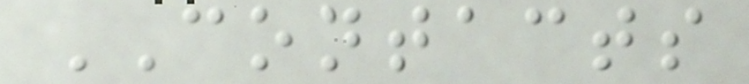CONTACTS
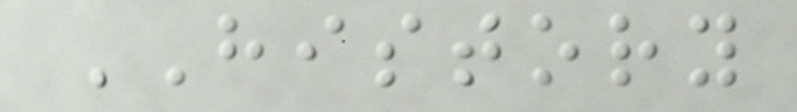HISTORY
